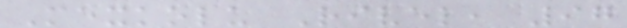Mexkolu Rivel, 97
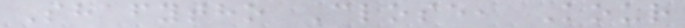Shafytho Close, Kour
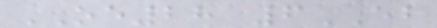OE28 6EB
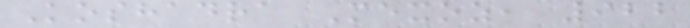Koshadra Mexoz, 922
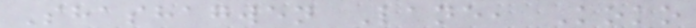Shashagwen Lane, Koko
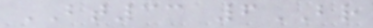BT33 6BR
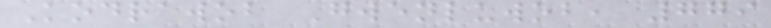Kodrawob Gwenluwob, 779
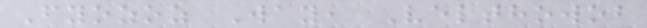Fyozoz Way, Velthowob
